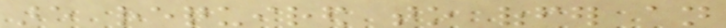are required to offer an
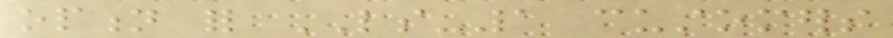option for LS-1 customers
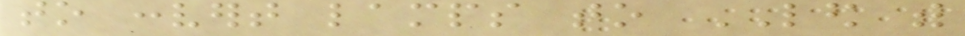to convert lamps to LED with
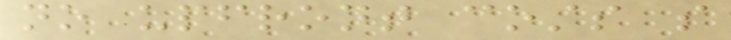no upfront costs so
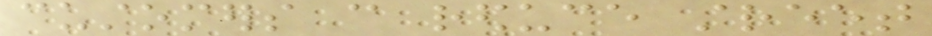customers can reduce street
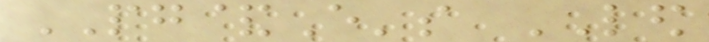PG&E's LED
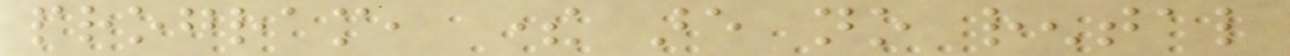program, there are no rental
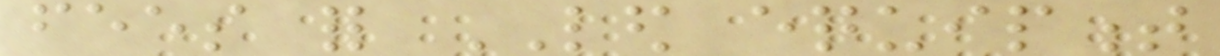fees for LED equipment
